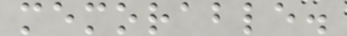memorable.
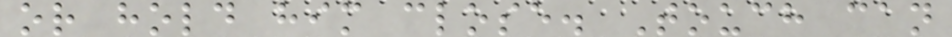or hold him close. Touch can
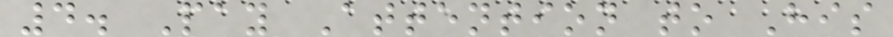4. Pay Attention to His
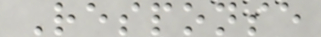Response
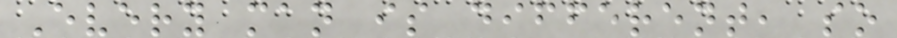Every man is different, so
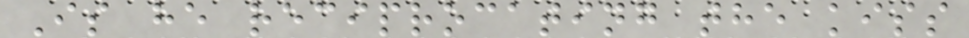Is he reciprocating the kiss
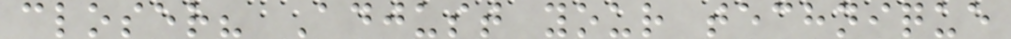closer? Adjust your technique
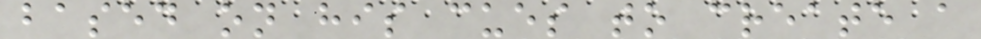based on his cues to create a
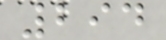294
